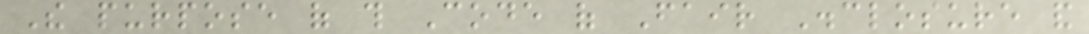The purpose of this Code of Fair Disclosure and
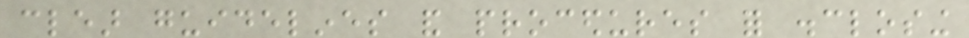clear guidelines and procedures for disclosing
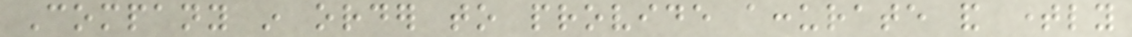Company in order to provide accurate and timely
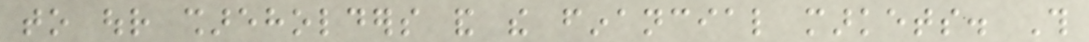to our shareholders and the financial markets. This
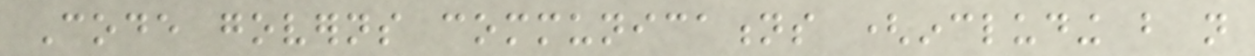Code governs communications (including but not
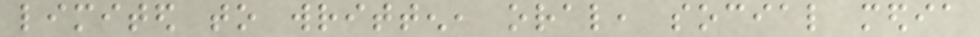limited to written, oral, social media
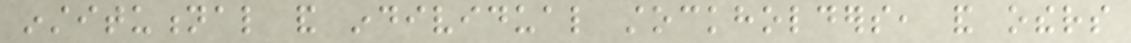institutional and individual stockholders, and others
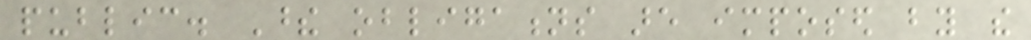public. These obligations are imposed by the
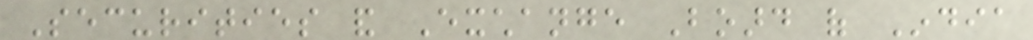Securities and Exchange Board of India
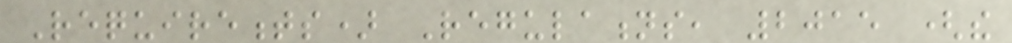Requirements) Regulations, 2015 (the
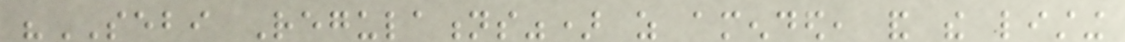"SEBI Regulations") as amended, and the listing
